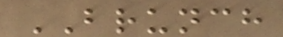BRUNCH
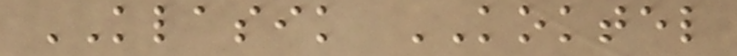KLASIK KOKTEL
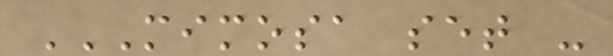MIMOSA SET -
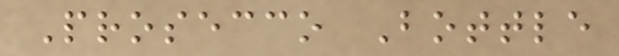Prosecco Bottle
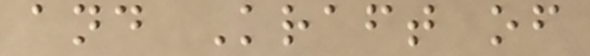and Kraft of
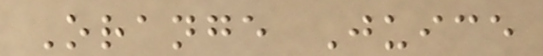Orange Juice
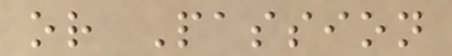or Passion
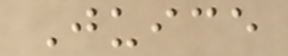Juice
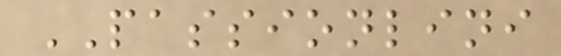PASSIONLINI
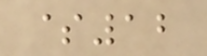$12
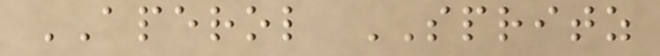APEROL SPRITZ
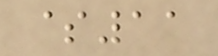$11
